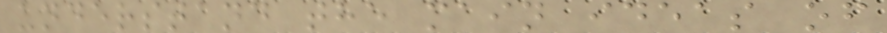understand the main ideas of
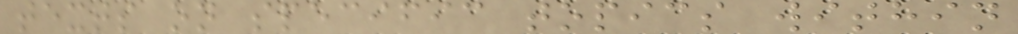texts on specific topics within
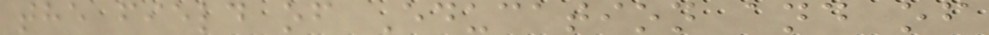the field of Education and of
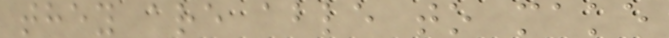they are able to make
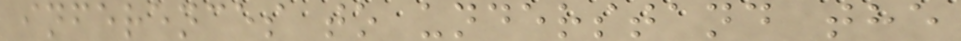inferences to understand the
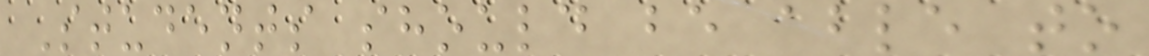Students should be able to
